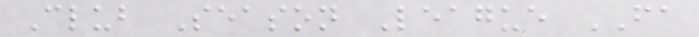Club Season League FA
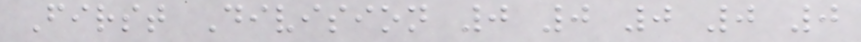First Division 0 0 0 0 0
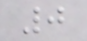0
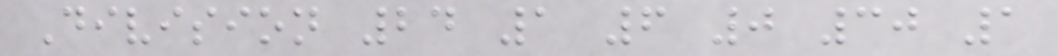Division 24 1 6 0 30 1
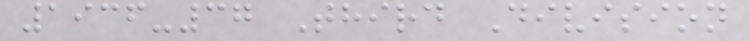1936-37 Third Division
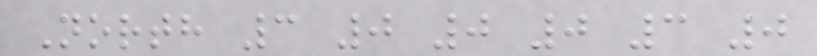North 3 0 0 0 3 0
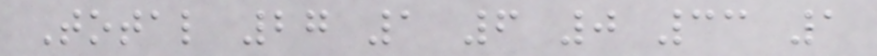Total 27 1 6 0 33 1
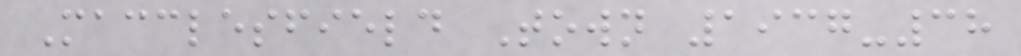Macclesfield Town 1937-38
